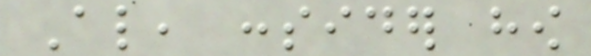Also, consider how
